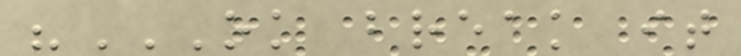"OK BREAK IT
